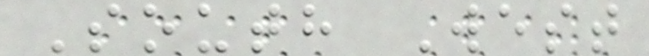South West
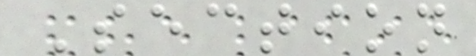Section
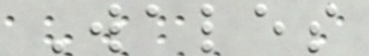Wales
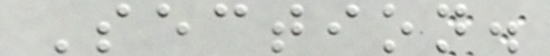Section.
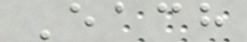Each
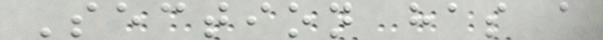Section has a
